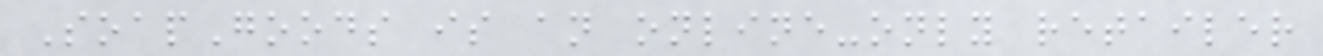SoapGoods is an online-only retailer
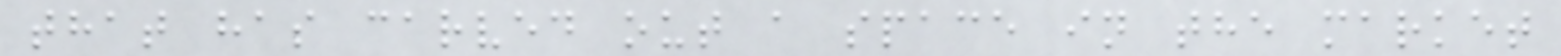that has carved out a space in the market
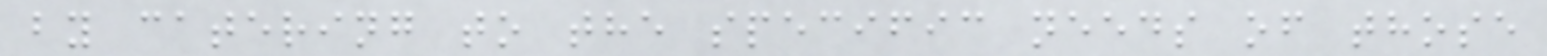by catering to the specific needs of those
